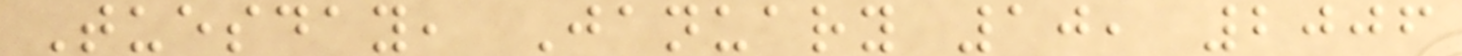Tuesday, January 10, 2006
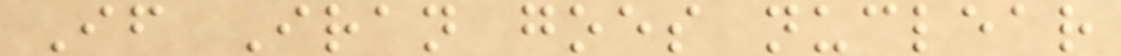If Iran goes nuclear
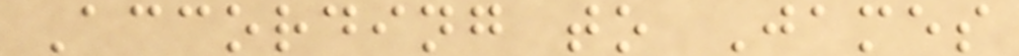According to James
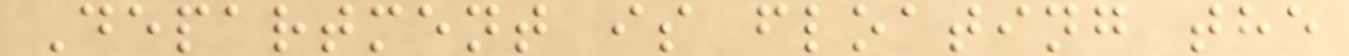Department is floating the
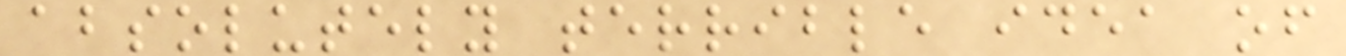absolutely terrible idea of
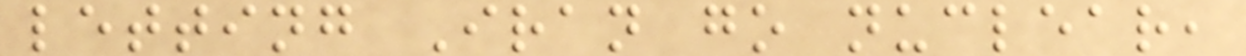letting Iran go nuclear,
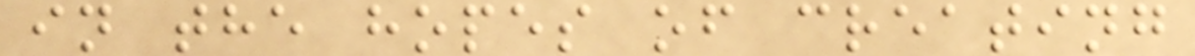in the hopes of creating
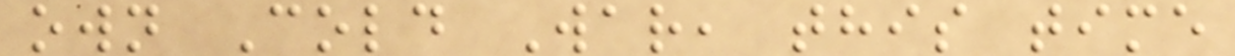own Cold War, this time
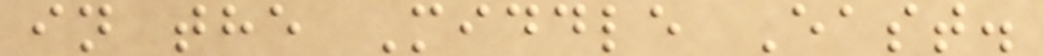in the Middle East.
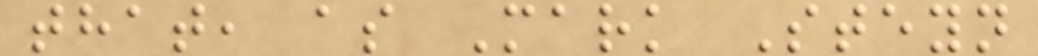that, as Mark Steyn
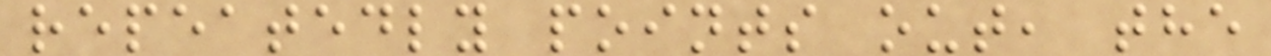repeatedly points out, the
